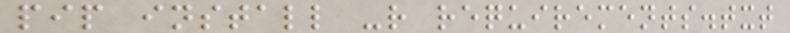pip install -r requirements.txt
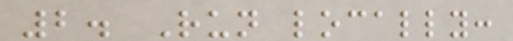2. Run locally:
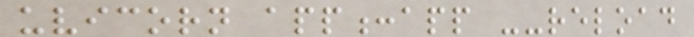uvicorn app:app --reload
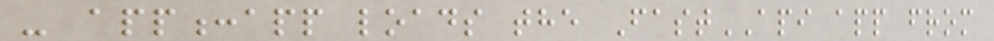- app:app loads the FastAPI app from
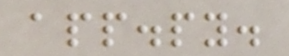app.py.
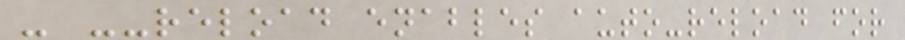- --reload enables auto-reload for
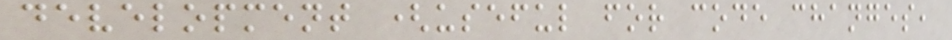development (useful for code changes,
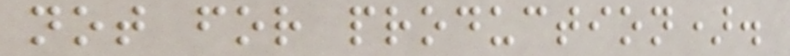not for production).
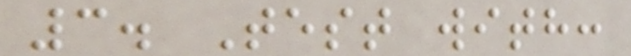3. Test with:
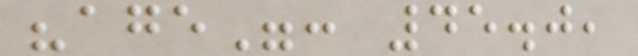"age": 45.0,
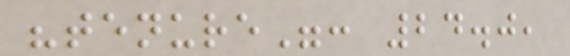"tenure": 24.0,
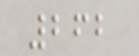262
